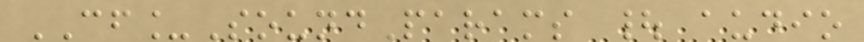CF_SoundParams | audio
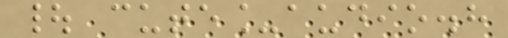| cute_audio.h
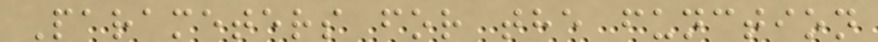Parameters for the function
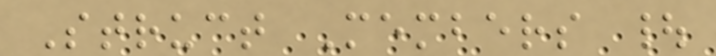Struct Members |
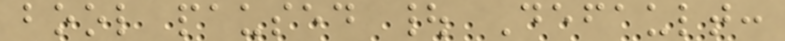bool paused | Default:
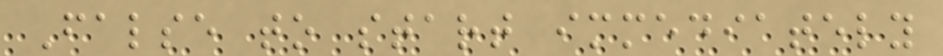False to start immediately
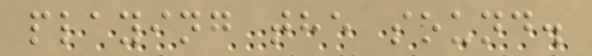playing the sound.
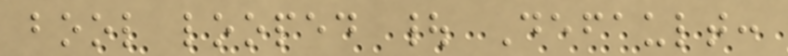bool looped | Default:
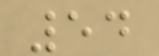54
